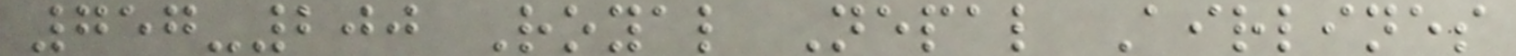757-200 Royal Nepal Airlines
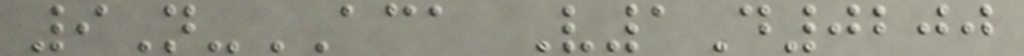9N-ACA V1D0200
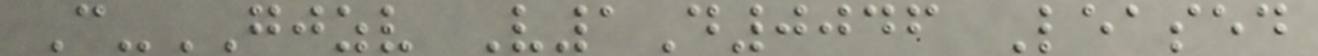C-GJZV V1D0046 Leased
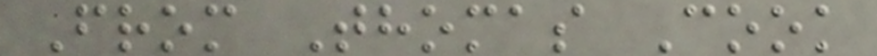From Thomas Cook
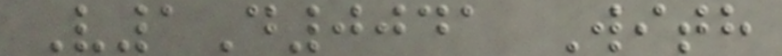V1D0041 With
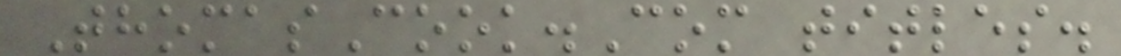ThomasCook.Com titles.
